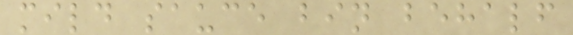mild sauce bin behalf
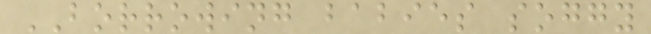BORROWING babies soggy
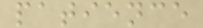patience
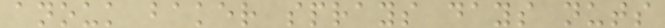anouk baker sprays days nuts
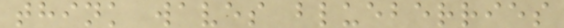think waves blueberries
